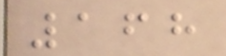168
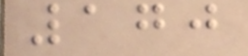170
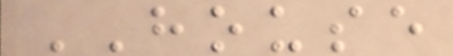HOUSE
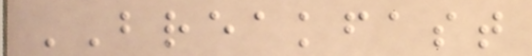BREAKFAST
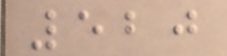520
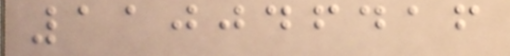110046416
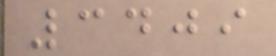3409
